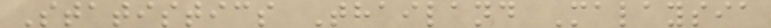Statistics Thailand Malaysia
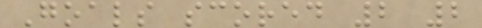Goals scored 2 2
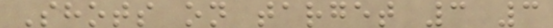Shots on target 3 3
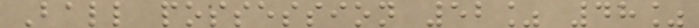Ball possession 52% 48%
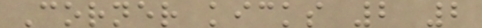Corner kicks 2 2
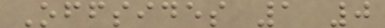Offsides 1 0
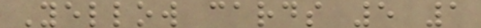Yellow cards 5 1
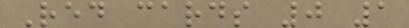Red cards 0 1
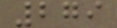279
